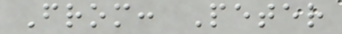From: Peter
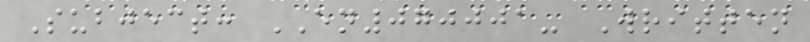Subject: EN070001- Written
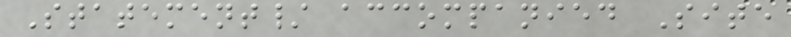Statement/ accompanied Site
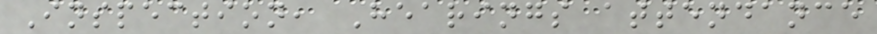Inspection, Hearings attendance
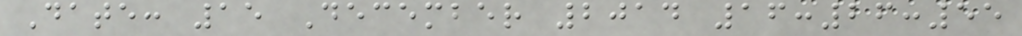Date: 15 December 2014 16:26:55
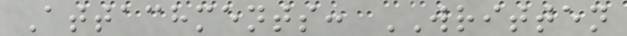Attachments: WRITTEN
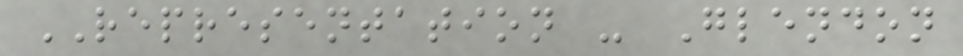REPRESENTATION - Glendon
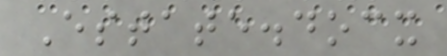Estate.docx
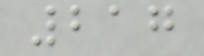217
